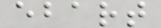ebart
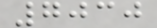7030
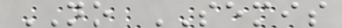NO SEMIS
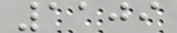1109
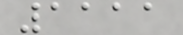1111
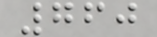760
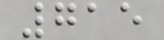715
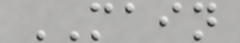MAIN
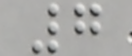7
